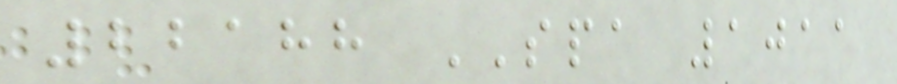22188 SPA 1011
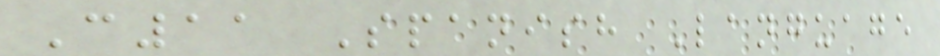C11 Spanish Language
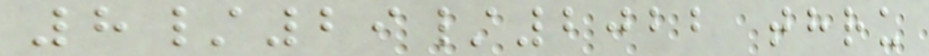8/29/2022 thru
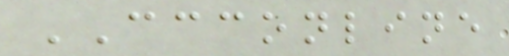CCCONLINE
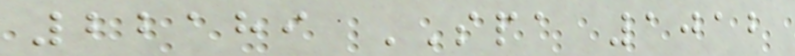22189 SPA 1012
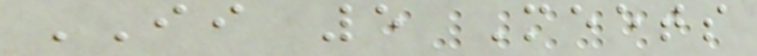II 5 Meets
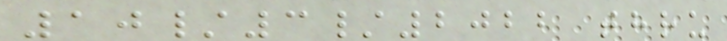10/3/2022 thru
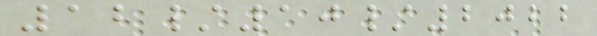12/10/2022
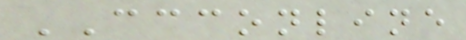CCCONLINE
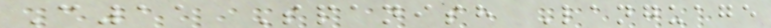C11 Spanish Language
